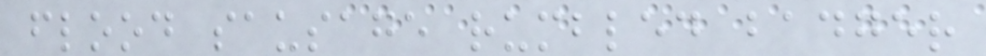flood sausage rumbled badger
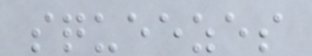squeezes
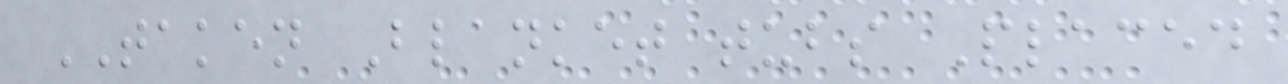TAKEN Blanket tubs Placed
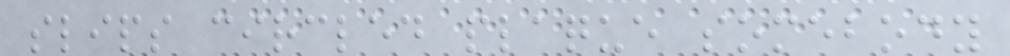slips circled plaque somebody
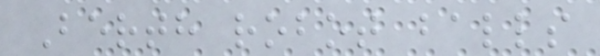Berth robot balls
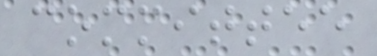committee
